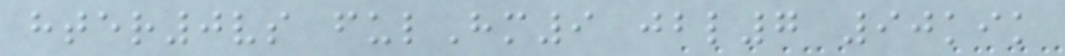hter0vs fulHm9 jbl7 90kik
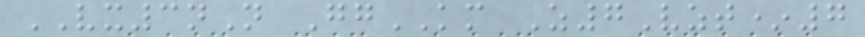VX3nN GgKM Z7Vzt*7
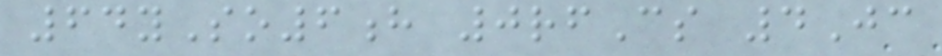64ySo6h 0rfCs 4Jc
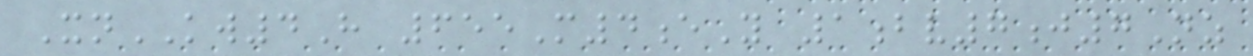XnKW4H 655M4eY 1bv7j7Nz
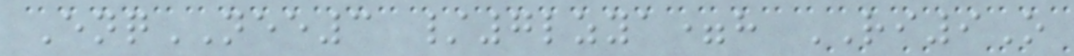EnqNEE3 /7lzya=h RI9O
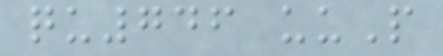qu746 uuP
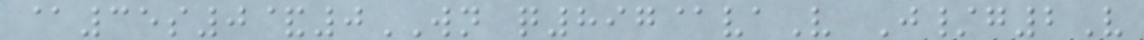@35s0&0WN q897@vaV J/g2V
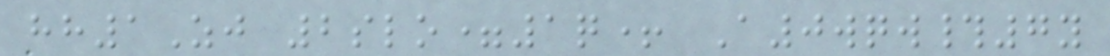hh1Zj 2slo=1q+ A0wqw#7y
